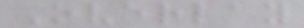Overlay
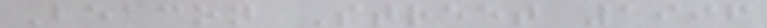Beacon Street 1996
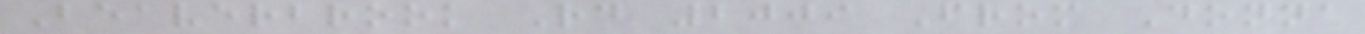Beaverbrook Rd 2009 From Donna
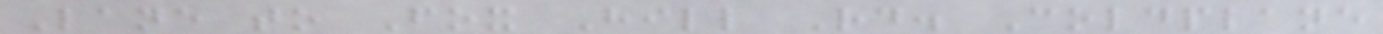Lane to Fox Hill Rd. Coldplane
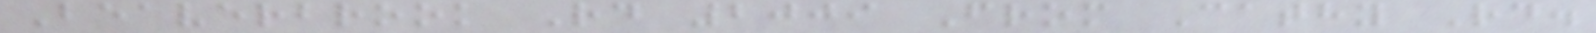Beaverbrook Rd 2009 From Cathy Rd.
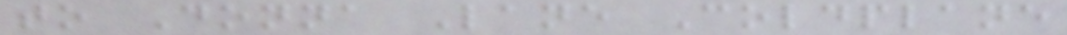to Donna Lane Coldplane
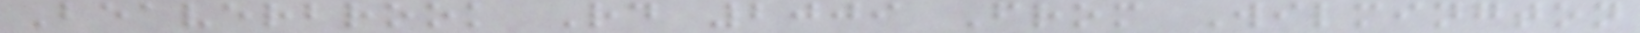Beaverbrook Rd 2009 From Wilmington
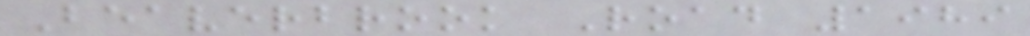Beaverbrook Road 1989
